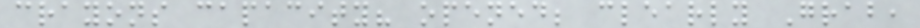crayons capacity? opened; clearly Grab,
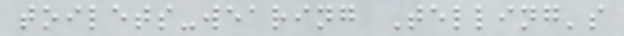toilets-wearing Telling's
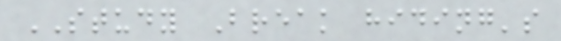STUDY Break hiding's
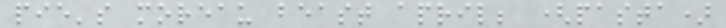pie's moreau beast april; (pasta)
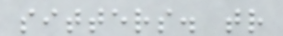sitters. tr
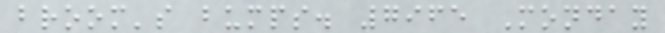broom's bumps. 7965 Monday
